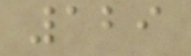129
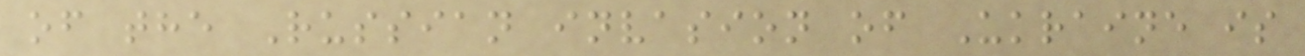of the Russian invasion of Ukraine is
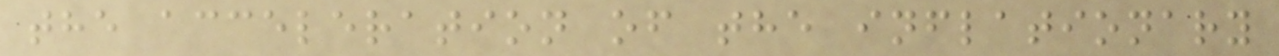the acceleration of the inflationary
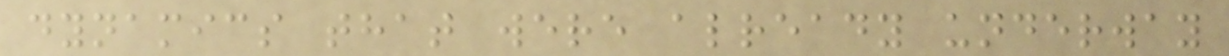dynamics that were already underway
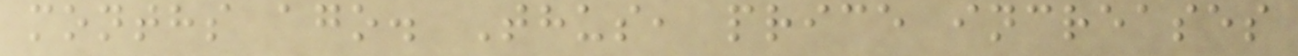months ago. Thus, price increases
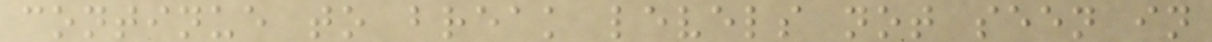continue to break levels not seen in
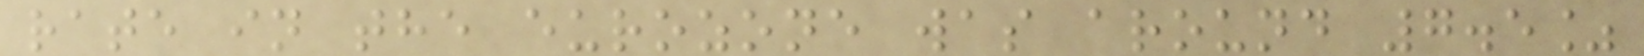rate in the eurozone was around 7.5%
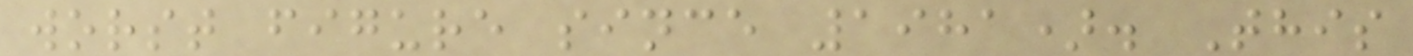worst figure since 1981). This
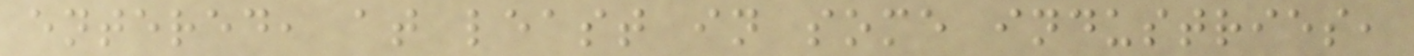entered, at least in some industries,
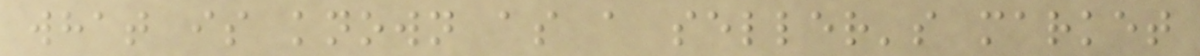what is known as a seller's market
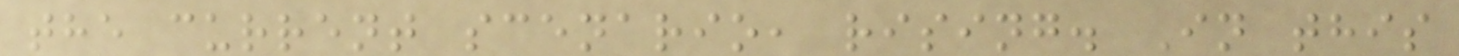the current scenario, rising. In this
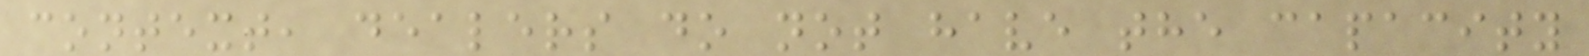context, dealers do not have the capacity
